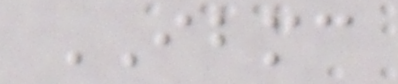IBMC
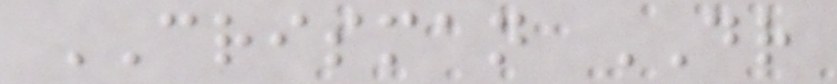CRISMAN DR
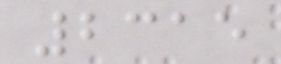2315
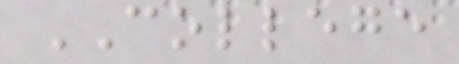COLLEGE
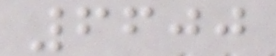6600
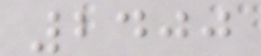2400
